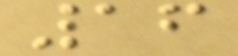16
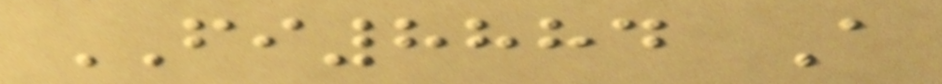FI8884 A
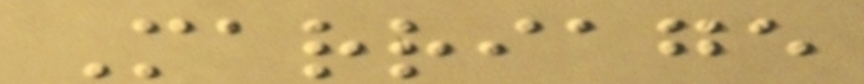Marriage
